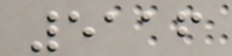5116
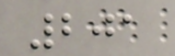201
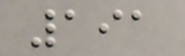191
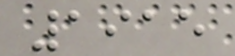1915
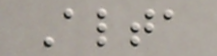Alta
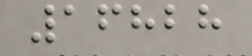16828
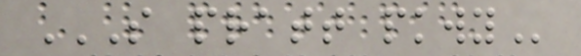S PRATT PKWY
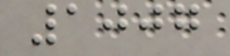1007
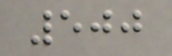500
